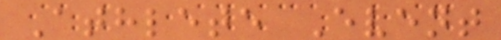Athlete Event
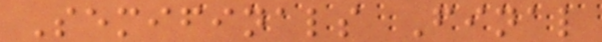Semifinals Final
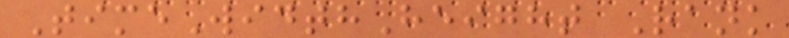TimeWidthHeight Rank
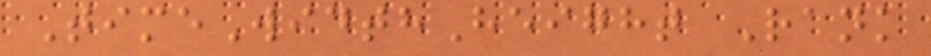TimeWidthHeight Rank
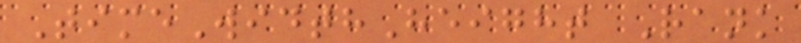TimeWidthHeight Rank
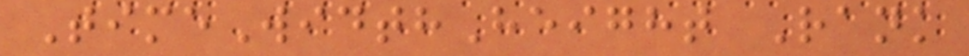TimeWidthHeight Rank
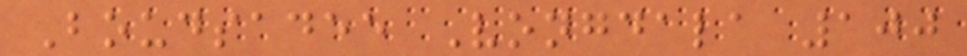Boudsadee Vongdala 100
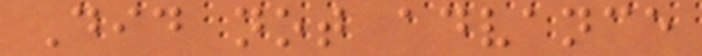Did not advance
